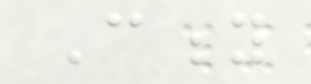City
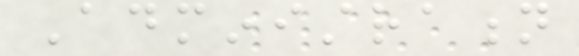Administration
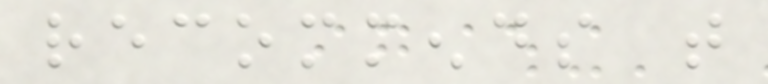recommends that
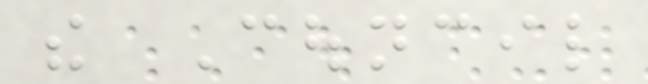the Council
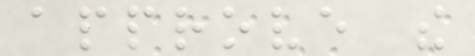approve the
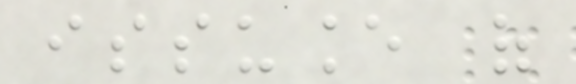issuance of
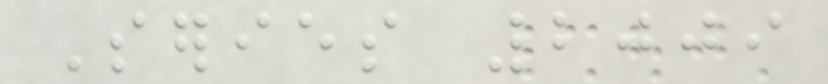Series 2009
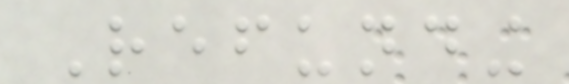Refunding
